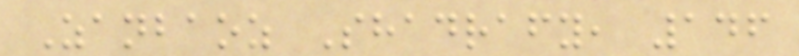Zanbaoz Shadrafy, 146
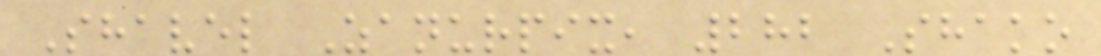Shavel Zanurpix, 282 Shako
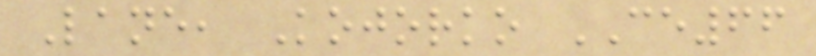Lane, Kojorko CE66
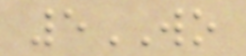5WO
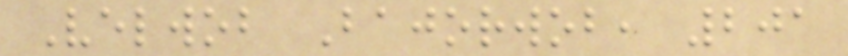Velwob Bajorwob, 201
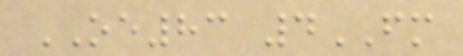OE83 4FM
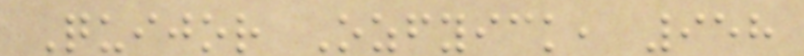Quijor Ozfyick, 958
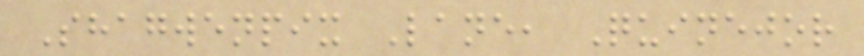Shagwenpix Lane, Quinejor
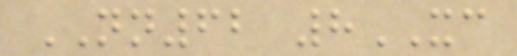NN62 8XC
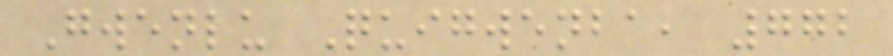Gwenlu Quigwenba, 772
